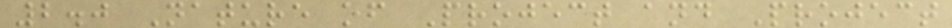2.0 Nature of Project and Project
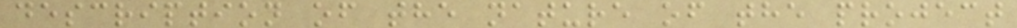description of the nature of the project
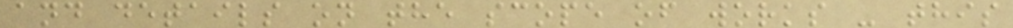and details on the scope of works - this
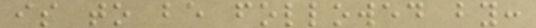is to be followed by:
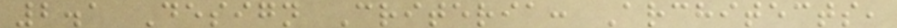2.1 Design Criteria: Architects,
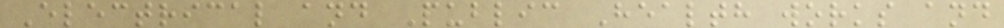Electrical and Public Health works and
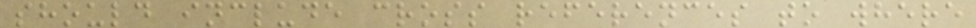should include cross references to where
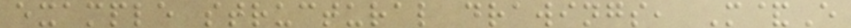example structural drawings, M&E
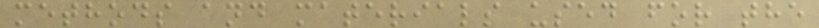methods and materials used for the
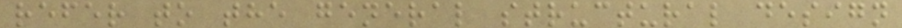refer to the general structural design
